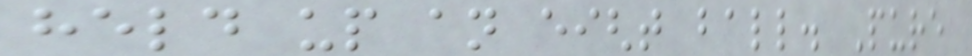held up an eight ball. Pure
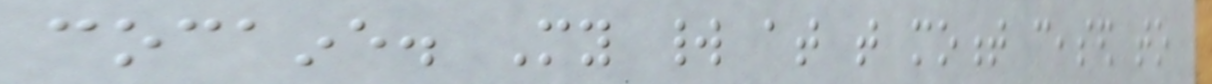cocaine. My world at that moment ceased to
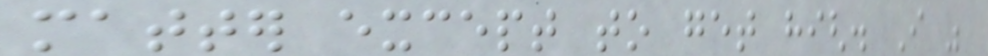matter except to get high. I was
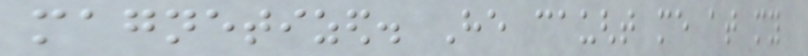magnetized. He caught me at my
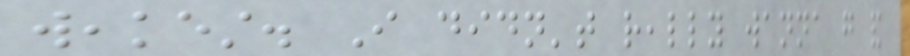weakest. I didn't really wanna go and
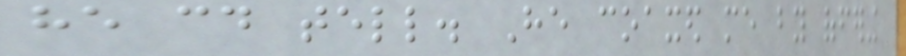he could tell. He coaxed me by offering
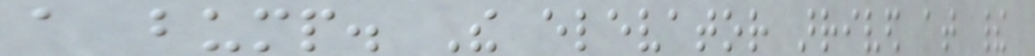a bump. The elevator arrived at their
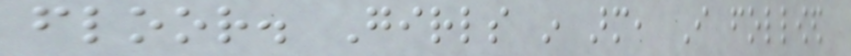floor. Girls in arm, I followed
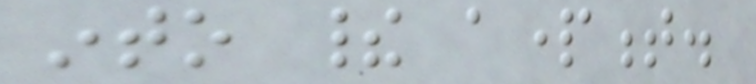into their apartment.
